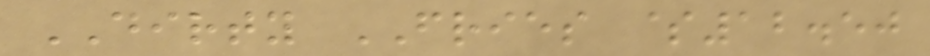DIRTY FRIES $12.50
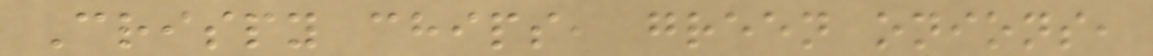Crispy chips, green onions,
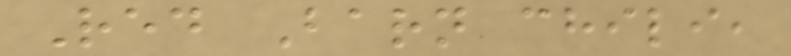Red Barn chili,
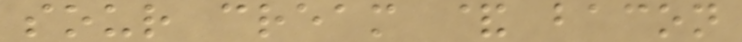sour cream & bacon
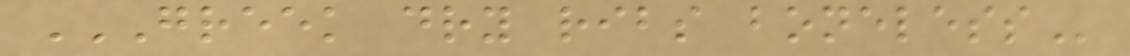GREEK DRY RIBS BONELESS
